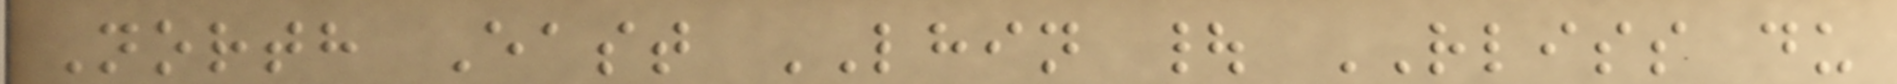North East LHIN | RLISS du
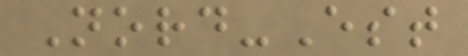Nord-Est
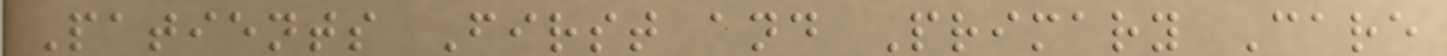Patients First and Primary Care
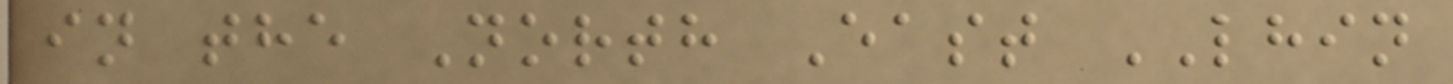in the North East LHIN
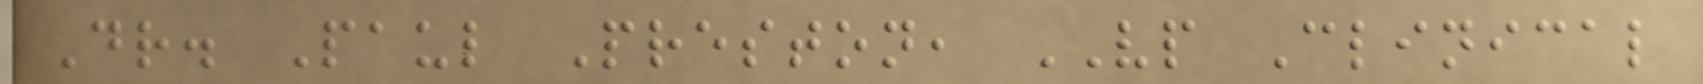Dr. Paul Preston, VP Clinical
